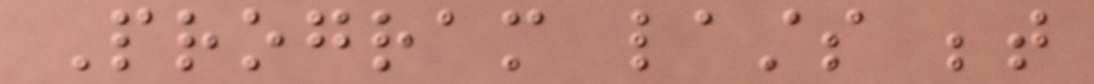Program lasts between
